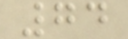74
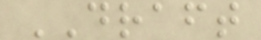DRAFT
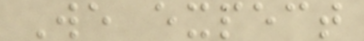We expect
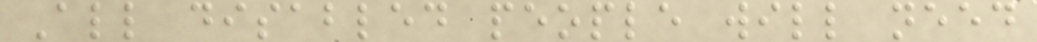All disabled people will need
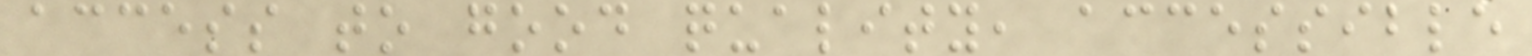access to good quality, accessible
